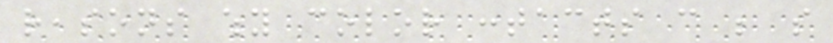reasons why color contacts can be so
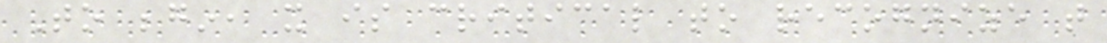To begin, it is critical to recognize that
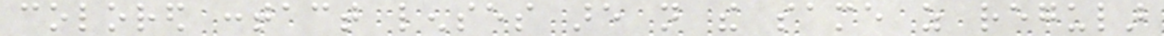colored contact lenses are not the same as regular
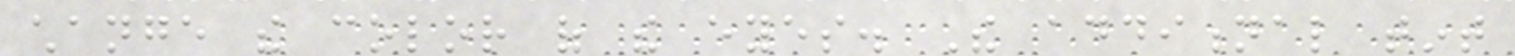change the color of the eyes. The additional tint
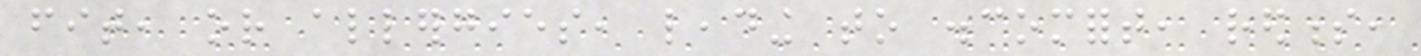fit, or allergies, leading to discomfort, redness,
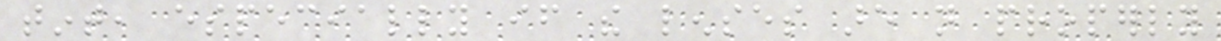tint, especially if the lenses are not properly
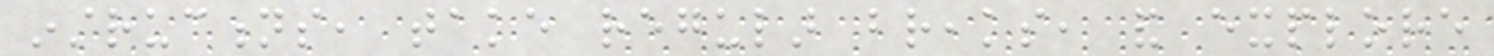instructions, take regular breaks, and explore
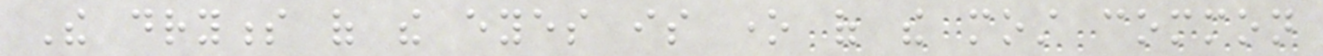The dryness of the eyes is one of the most common
